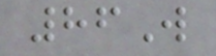86W
